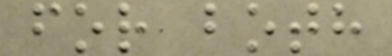for both
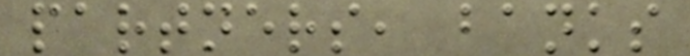partners, banks
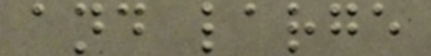and large
